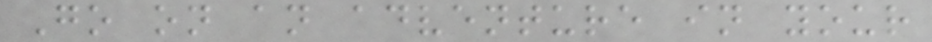Go on an adventure in your
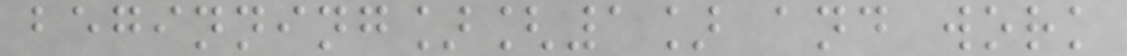beginning][1] and work
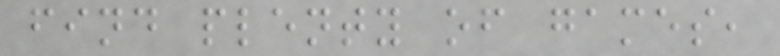find plenty of games,
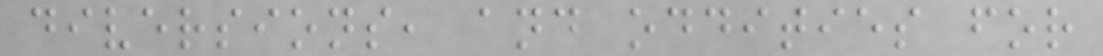diversions, and oddities for
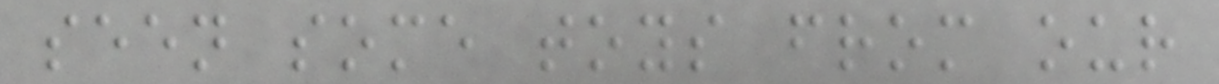seen some toys from our
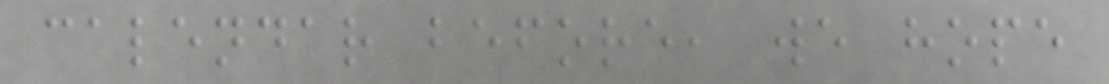calendar before, we hope
